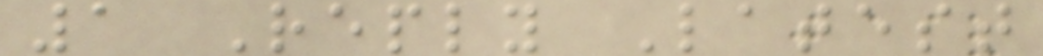1 Reply Latest
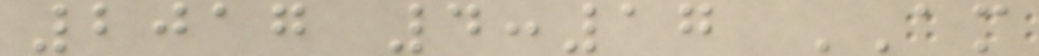2017 4:17 AM
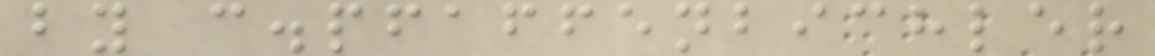by c.pfaffenbichler
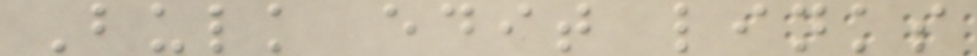Bulk edit links
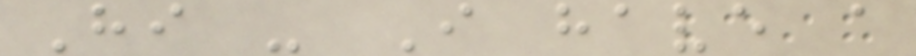Hi - I have a
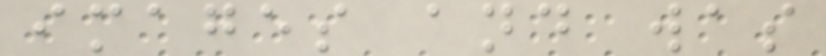images and was
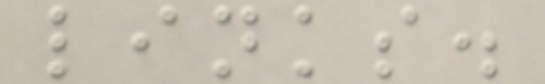links.
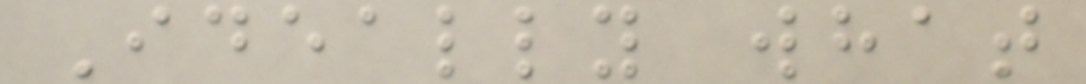Ideally what
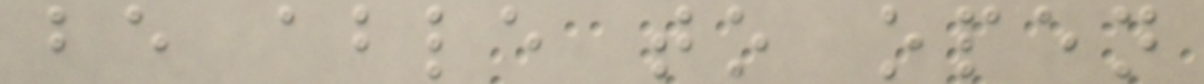be able to open
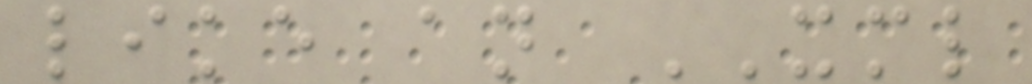like an XML
